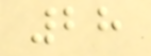28
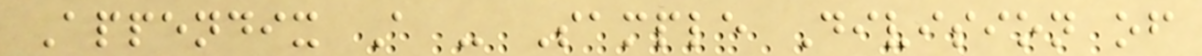Appendix A - Sample Division of
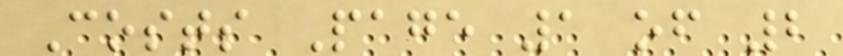Costs Page 1 of 2
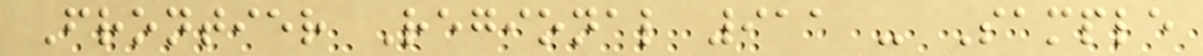Frontier Regional 911 - Sample
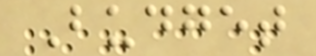Budget
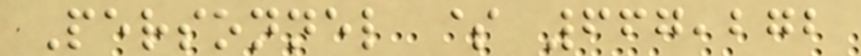Personnel $ 667,272
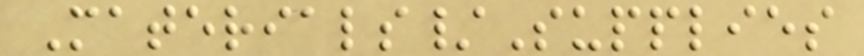Materials/Supplies
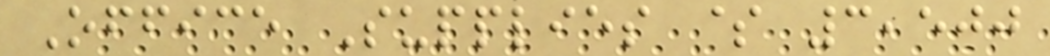Office Supplies $ 3,500
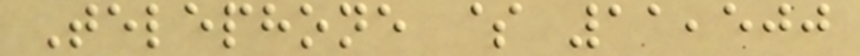Telephone $ 11,500
